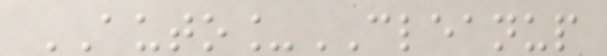AUTO_CLEANUP
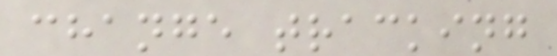change tracking
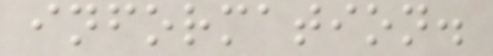information.
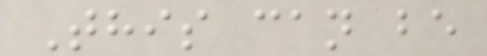This can be
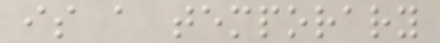is a temporary
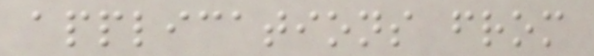applications from
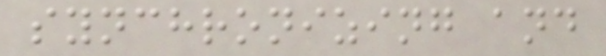synchronizing and
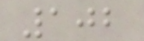102
